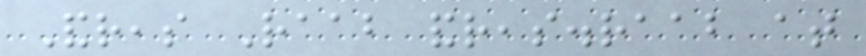Andreas Raab andreas.raab at
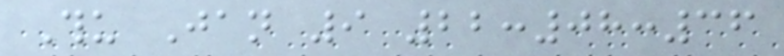Thu Jan 9 22:08:36
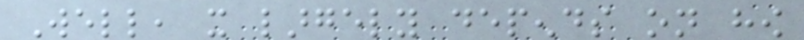Well, it largely depends on how
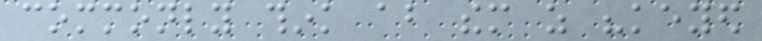commonly think about them as "keyed
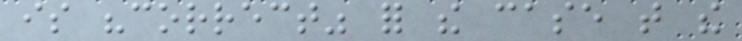is "correct" for the case that the
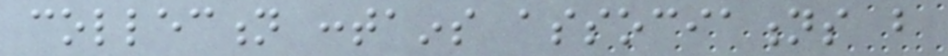collection contains associations but
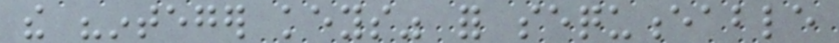the "integer keys" for sequenceable
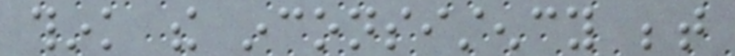think the inconsistency between
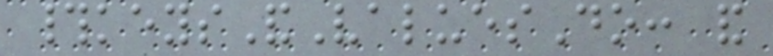#keysAndValuesDo: and
